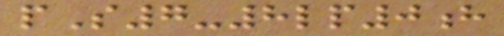pS7-8lp0h
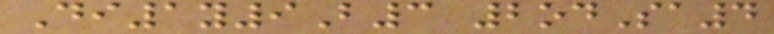Di1y9B3 2odSa4
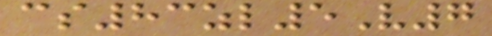cs83zl5V7
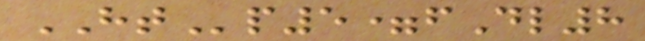HTp5=fDl8
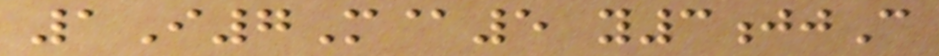1I7M@5 y3jjC
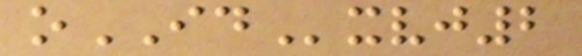oIDxvj2
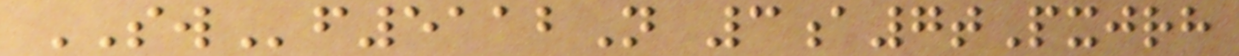SWf5112N 3a7tPxjrh
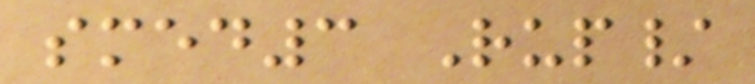smed3 Rup/
